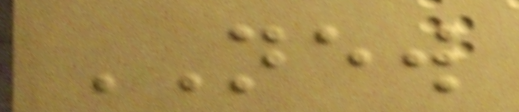NEW
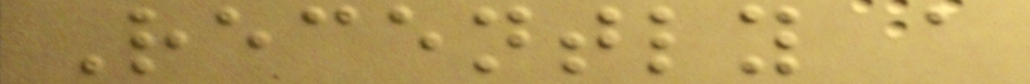Recently a
